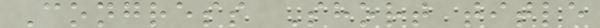Congress Short title
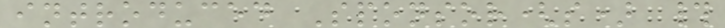introduced Sponsor(s) #
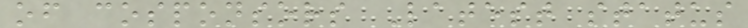of cosponsors Latest status
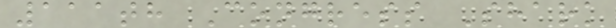111th Congress Shark
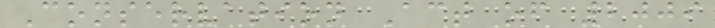Conservation Act of 2009
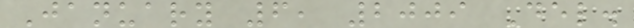January 6, 2009 Del.
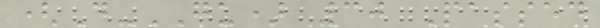(D-GU) 30 Passed
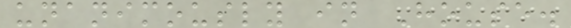unanimously in House.
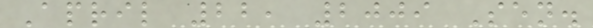April 22, 2009 Sen.
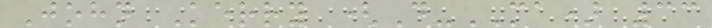John Kerry (D-MA) 33
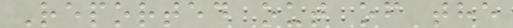Reported out of the
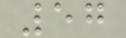57
